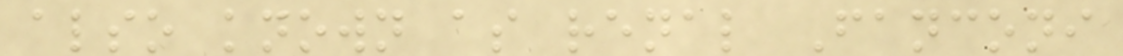also known as renal Fanconi
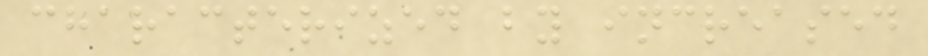characterized by increased
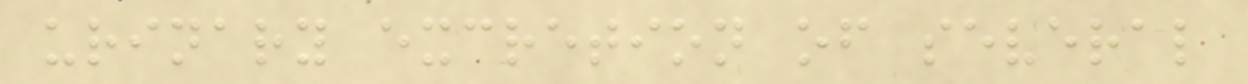urinary excretion of several
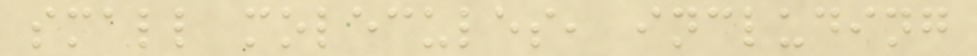small molecules, including
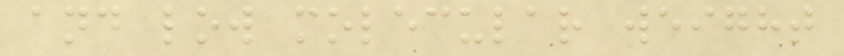and low molecular weight
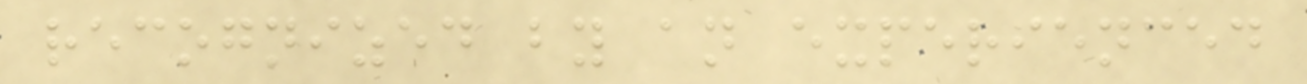recognized by an experienced
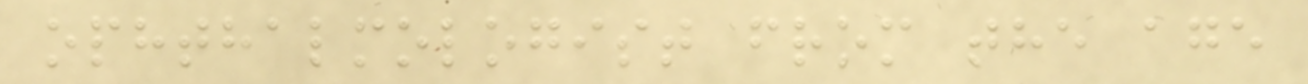ophthalmologist from the age
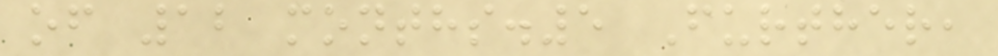of 12 months.5 Further,
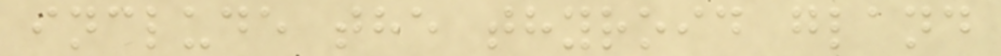include the thyroid gland
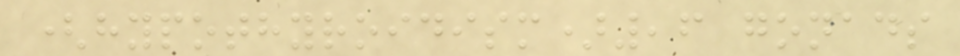(hypothyroidism),6 gonads
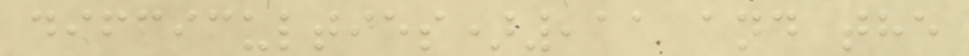difficulties),11 and the
